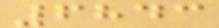6843
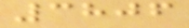3806
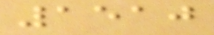1510
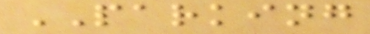PARKING
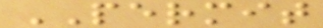PERMIT
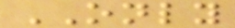ONLY
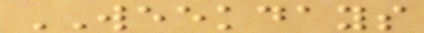WEEKDAYS
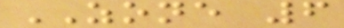ZONE 6
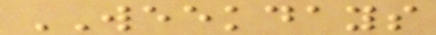WEEKDAYS
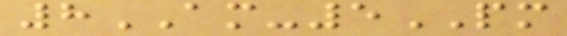8AM-5PM
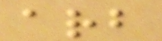arb
